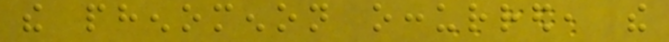the phenomenon occurred, the
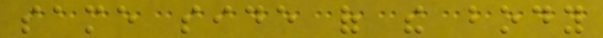same side of the body
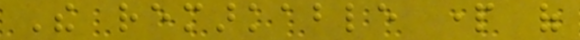The remarkable part of
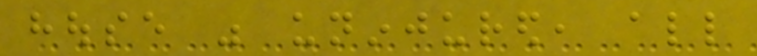house was uninjured, all
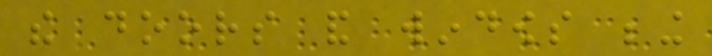the doors and windows being
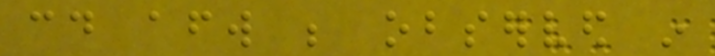could afterward be observed in
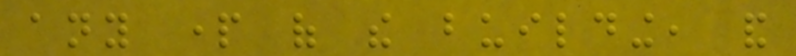any part of the building, and
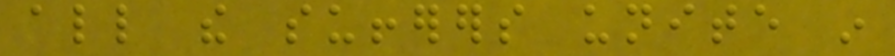all the sufferers unite in
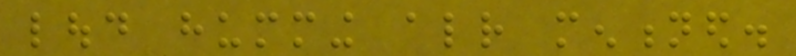loud humming already mentioned.
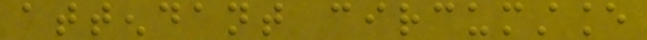attendant circumstance
